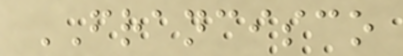FRANCISCO
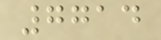7714
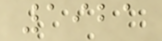1921
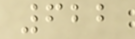622
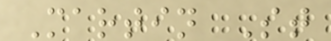Martin St
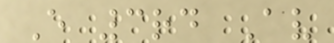E 3rd Av
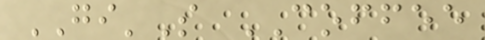GI'S COFFEE
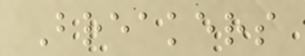Breakers
